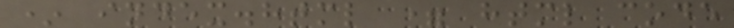* index.html = html code
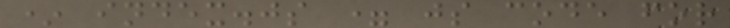* index.js = js code for
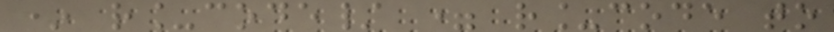* r_code/ = r_code to
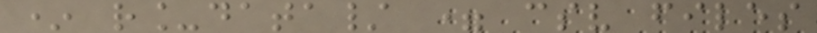* r_data/ = csv files
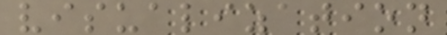visualization
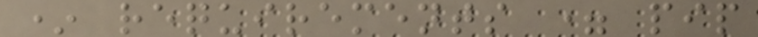* requirements = pip
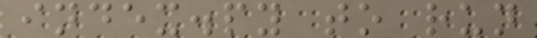index.py to run
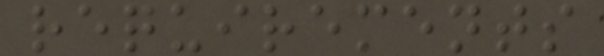requirements
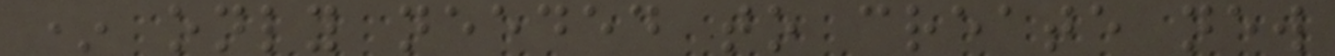* only needed to create new
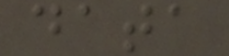data
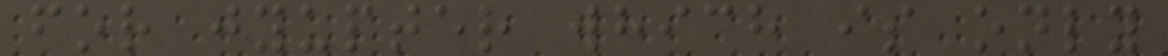for jyupter which is only
